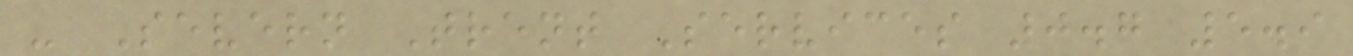- Severn Trent Services 0.7 5.9
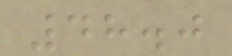48.0
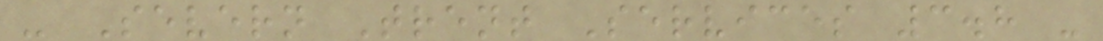- Severn Trent Services 3.8 -
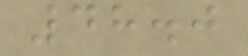48.0
